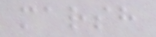marsh
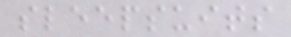sleepsuits
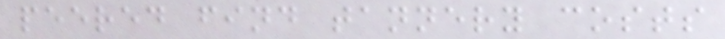peered find tannery costs
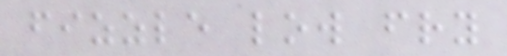fizzle low fry
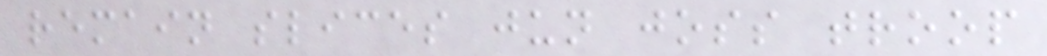remain slices jun joss troop
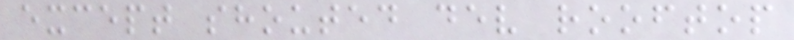except shouted dev rooftop
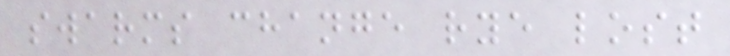swarms change rye lost
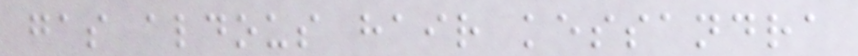gas aldous hair kessandra
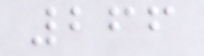266
